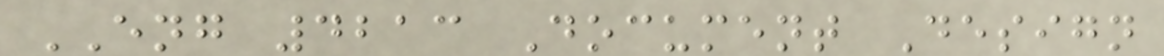ENG 4213 Document Design
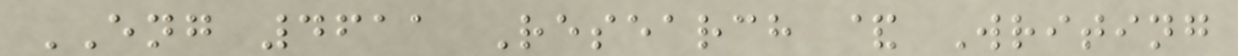ENG 4611 Research & Writing
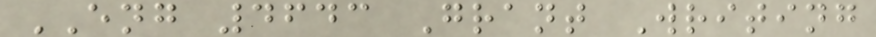ENG 4643 Grant Writing
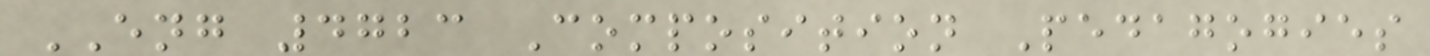ENG 4723 Composition Pedagogies
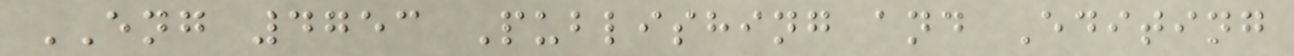ENG 4753 Publishing and Editing
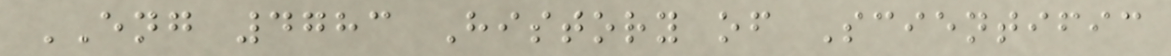ENG 4783 History of Scientific
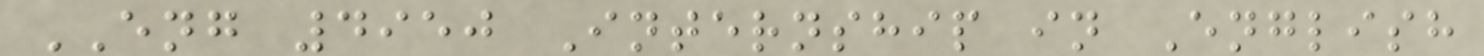ENG 4950 Internship in English
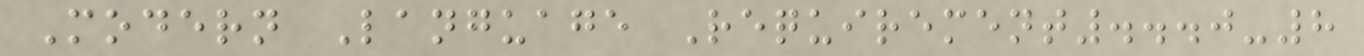Modern Language Requirement...0-8
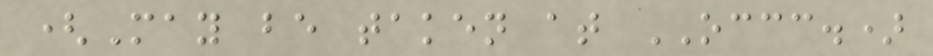(May be taken at OCCC.)
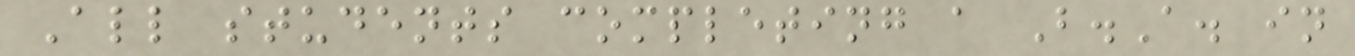All students completing a B.A. in
